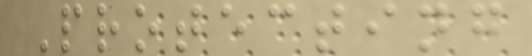Protecting
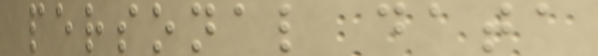personal data
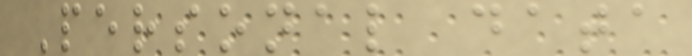Personal data
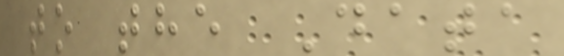to the Data
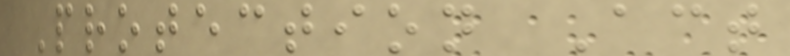Protection Act
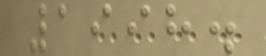1998.
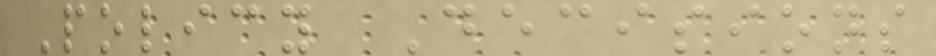Policy Decisions
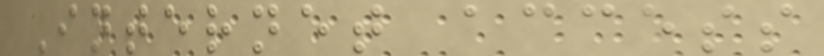Internet access
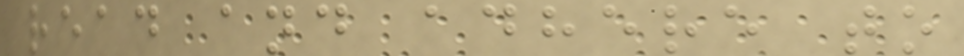read and adhere to
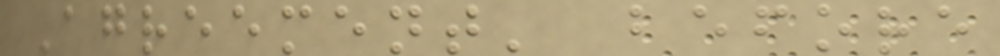Agreement' before
